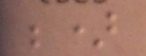;)
